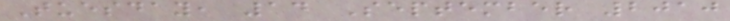Tuesday, 14 September 2010
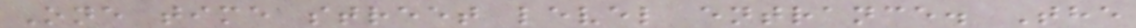One time street level entrance. The
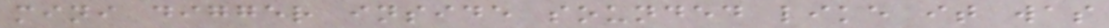mini digger inside sounded like it was
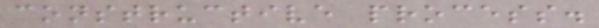constructive process.
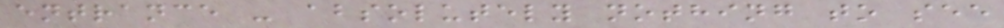entrance - absolutely nothing to see
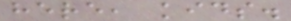here, kids.
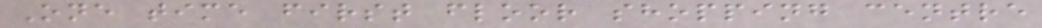One time first floor shopping centre
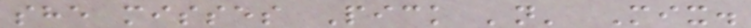she misses Pick 'n' Mix.
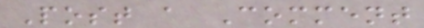Post a Comment
